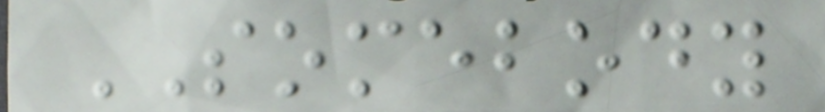SOMEBODY
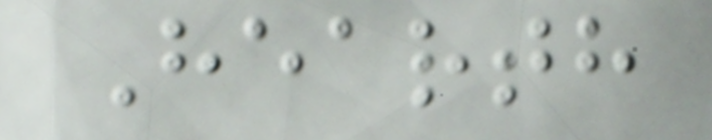Hearth
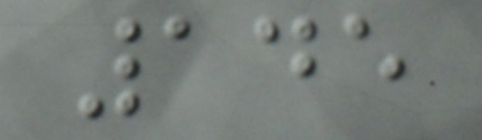145
